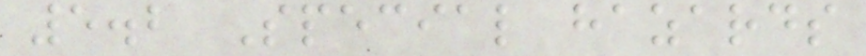5.2 Special hazards
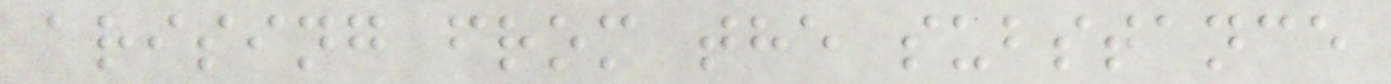arising from the substance
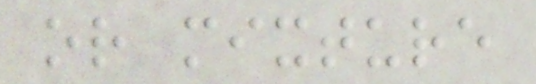or mixture
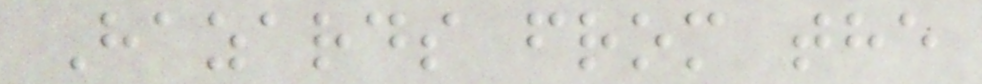Hazards from the
